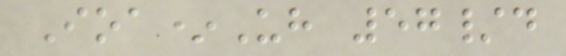Ioa*Uh 57/d
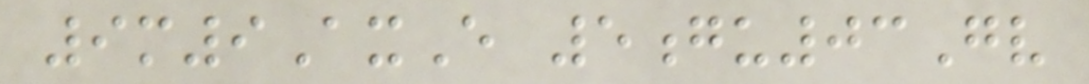9m9AxE 5gu03Gv
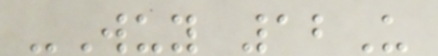-Wuy 12U
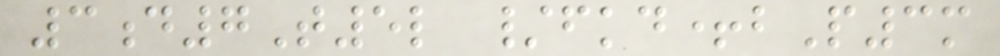3d7T5l /fkd+bP3m
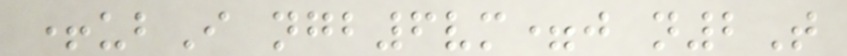+ubI ngb6vm=j n2T
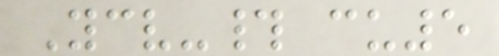Ycv-# cu5
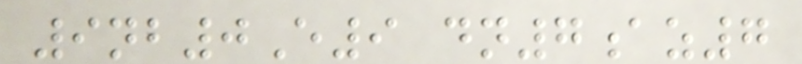9nb0E9 dn7az7
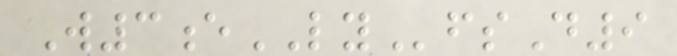W3eLYfsD9
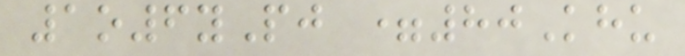1o6yPj =80Khu
